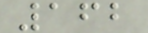162
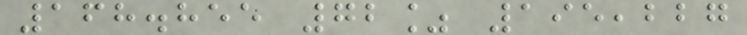168.855 72% 195,227
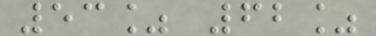53% 62%
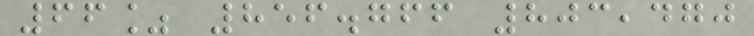66% 856.766 803,470
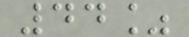44%
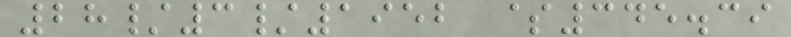28/3/1952 $345.39
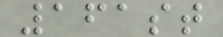161st
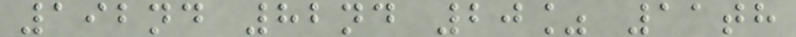192nd 82nd 20% 11th
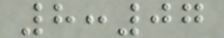8:07
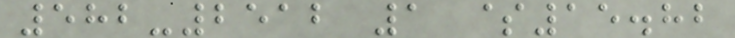582-2512 1 $15.82
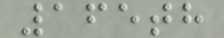165th
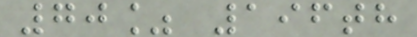70% 196th
